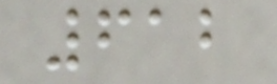612
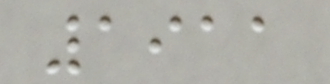1911
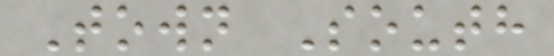Town South
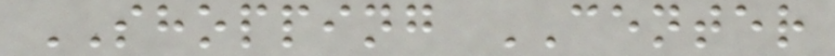SHOPPING CENTER
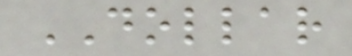DOLLAR
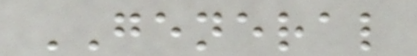GENERAL
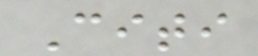Citi
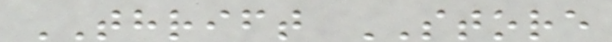THRIFT STORE
